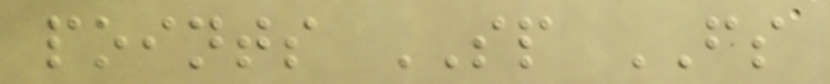points SP FS
